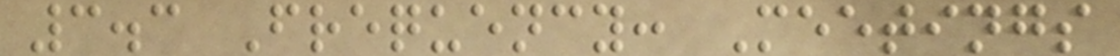3.3 Frequency: Meetings
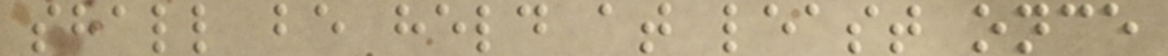shall be held at least once
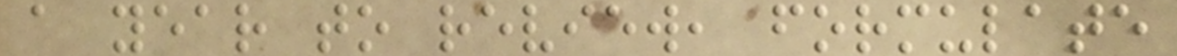a year to review, formulate
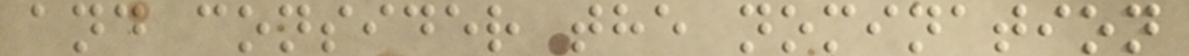and consider the nomination
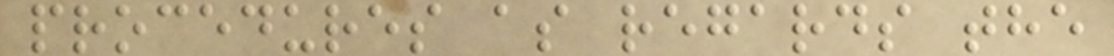procedures as regards the
